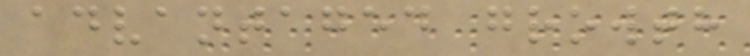advantaged growth
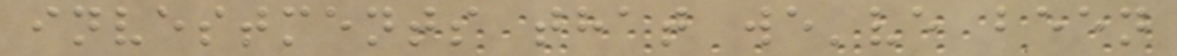investments that we've been
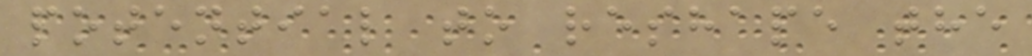potential to reshape the
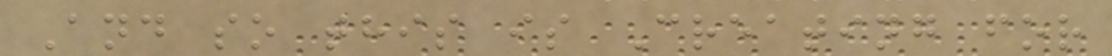And so this is Creating for
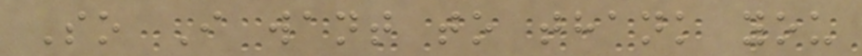So I want to thank you
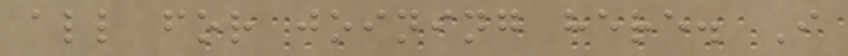all for joining here. I
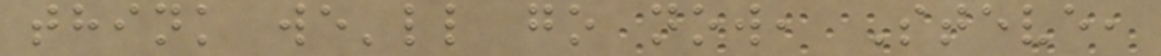think we'll go now, Steve,
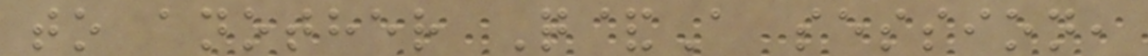to another Q&A session,
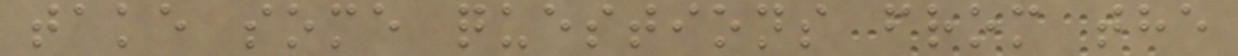take some questions from the
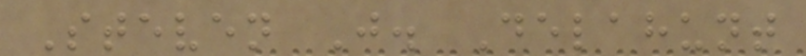Steven J. Delahunt
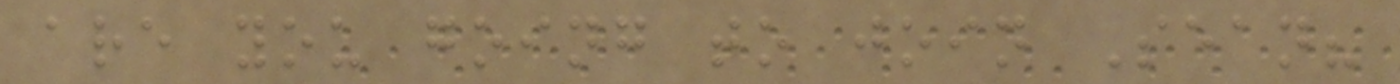are you going to join Sean?
